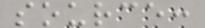source:
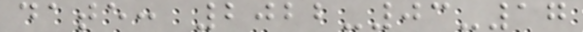date: 2022-03-17
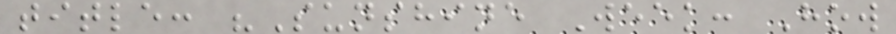title: "Sunshine Week: How
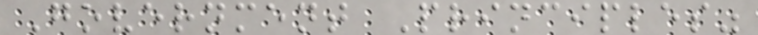Government Principles"
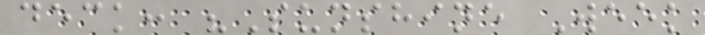deck: "Sunshine Week
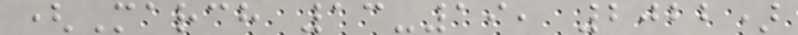(March 13-19, 2022)
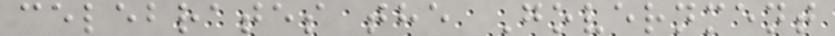celebrates the Government
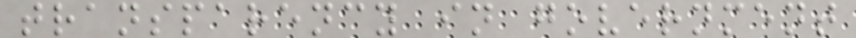transparency in government
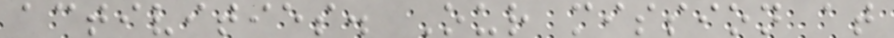activities. Our mission at
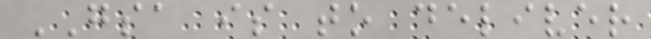GSA is to deliver
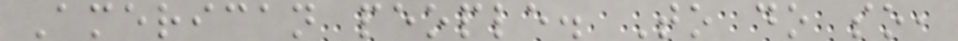American people. To do so,
